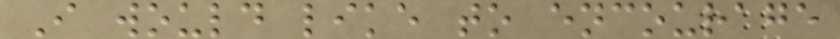I would like to encourage
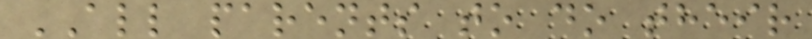ALL parents to do their
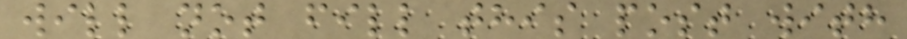will not fill this post with
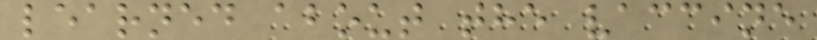learned about the vaccine
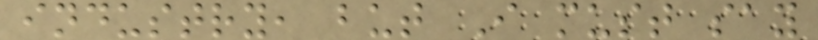industry, but I must say
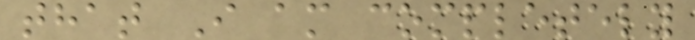that I am completely
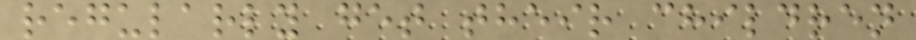regularly get their children
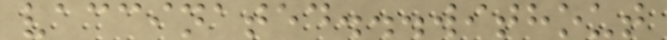vaccinated...without
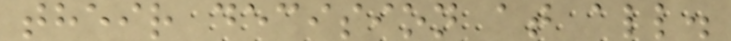their decision at all.
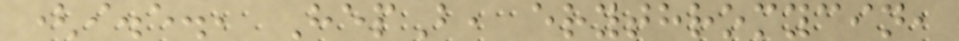(i.e., HepB, erythromycin,
